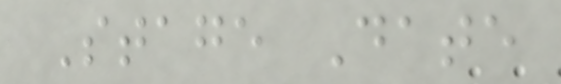Stage Date
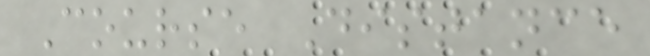Course Distance
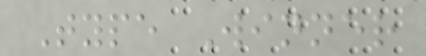Type Winner
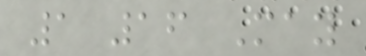1 16 May
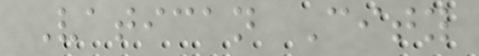Vatican City
